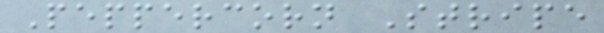Peppercorn Stripe
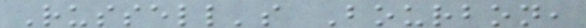Russell's Bourbon,
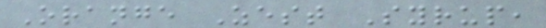Orange Zest Syrup,
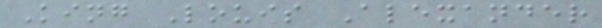King Louis Alexander
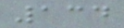134
